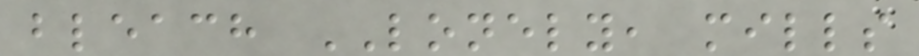bleach LONELY, mills
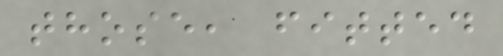those, fitted
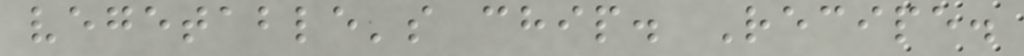vegetable's chip. Recipe.
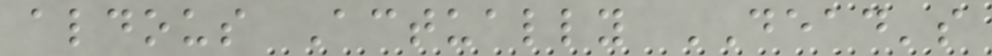aldous Actually DEAD's
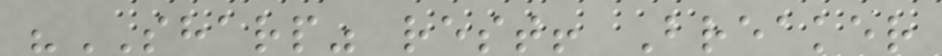"SHARP" rest! Breaker
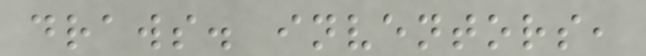draws. inventors,
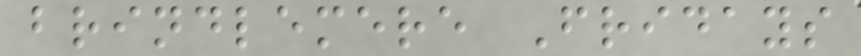brindlemere Fridays
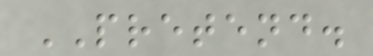PRETEND.
